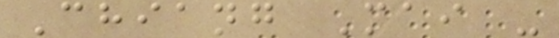Chiang Mai -
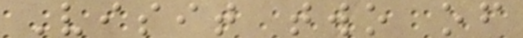Visit two of
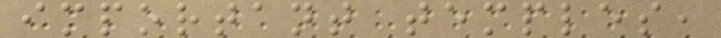important temples,
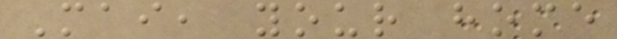Mai, your home
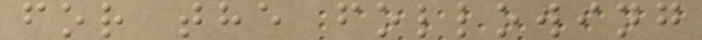for the following
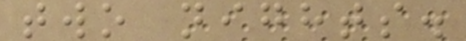two nights.
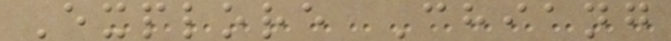Explore Chiang
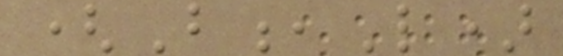(B,L)
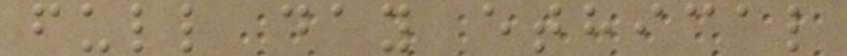full day ethical
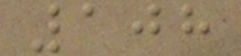108
